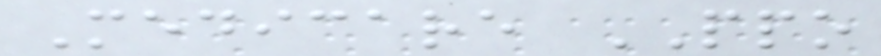Medicare PPO
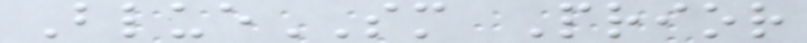BlueSM Prior
